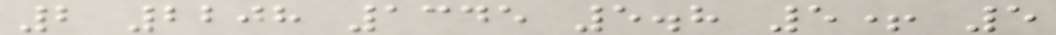2 2208 1345 5.8 5+ 5
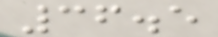36.5
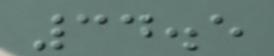34.5
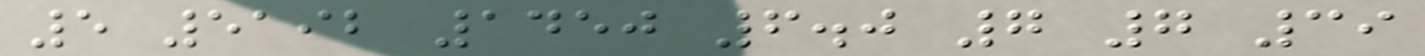5 5192 1450 6.0 7 7 39
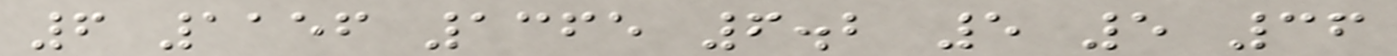6 1156 1365 6.2 5 5 36
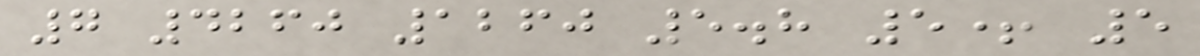7 4260 1260 5.8 5+ 5
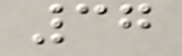37
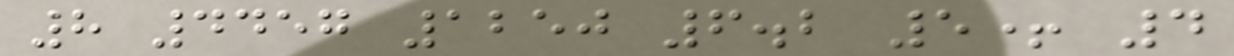8 4457 1250 6.2 5+ 4
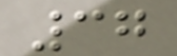37
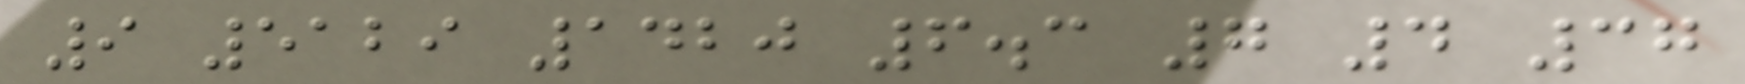9 5129 1420 6.3 7 4 37
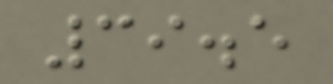39.5
